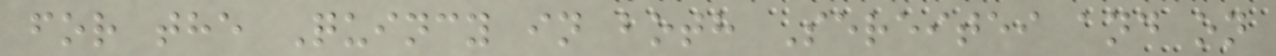for the Quincy in both Sereitei and on
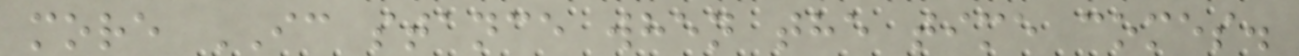more IC stance when the time comes.
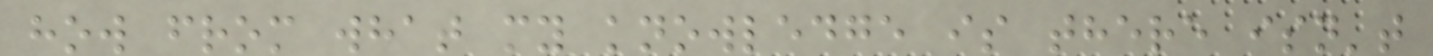how from what my knowledge is there isn't
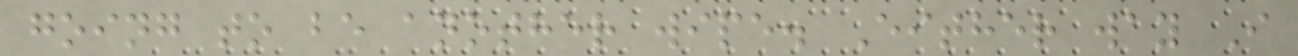going to be another wipe. Either way I
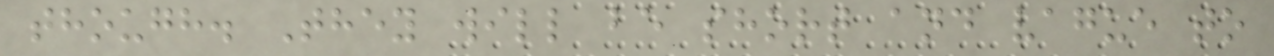though. They will be short and vague to
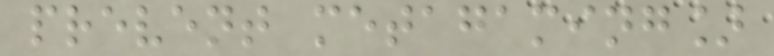prevent metagaming]
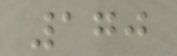170
